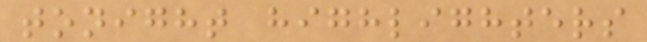tonight highlighters
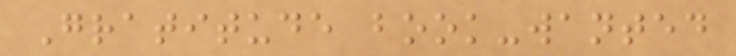Gratitude book-wanted
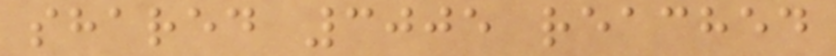shared 3005 reached
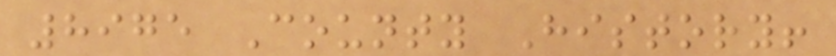8975 County History!
